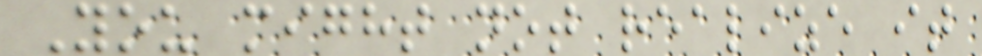You might not realize it
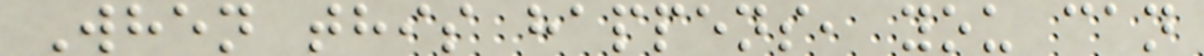When this happens, you can
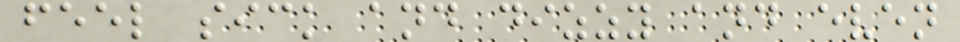feel sick and dizzy and even
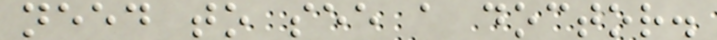need to see a doctor.
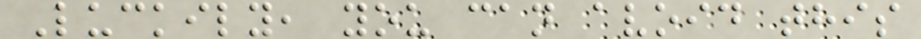Luckily, you can avoid this
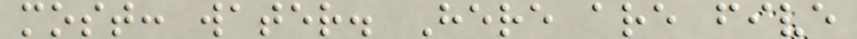most: water. Here are five
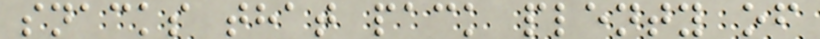snacks that pack plenty of
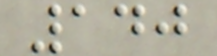140
